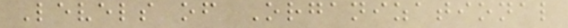Levels of Organizational
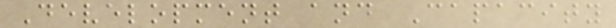Development and Capacity
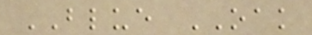BLUE OAK
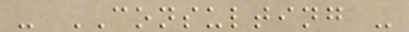- CONSULTING -
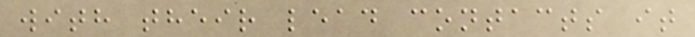with their lead contacts it
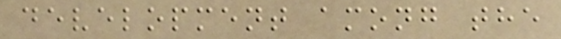development among the
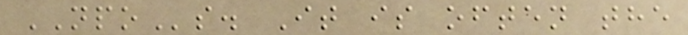NPOs. It is often the
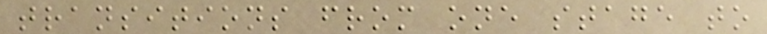transitions from one stage to
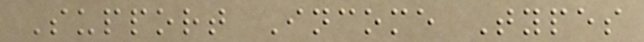Support Income Types
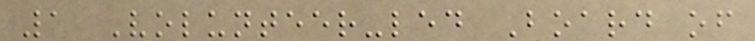1 Volunteer-led Board of
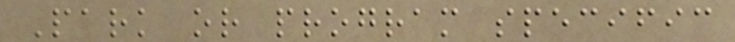Park or program specific
